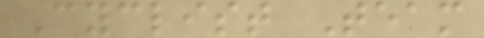Cyclist Team
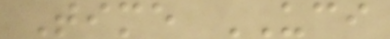Time UCI
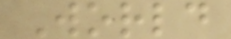World
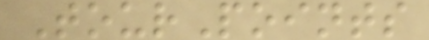TourPoints
